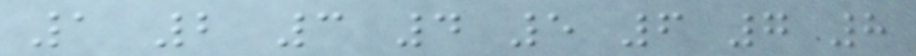1 2 3 4 5 6 7 8
